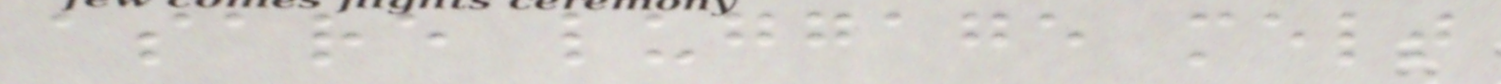asare luggage melt
